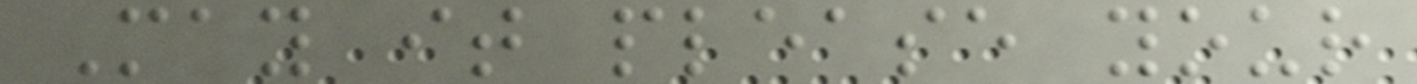May it please your
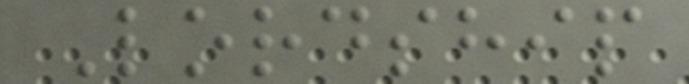Lordship
